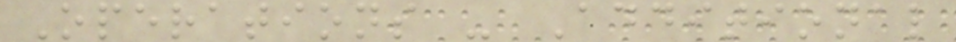Operations - Additional
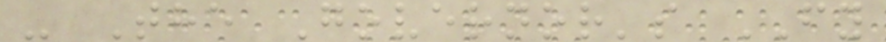- The Governor's FY
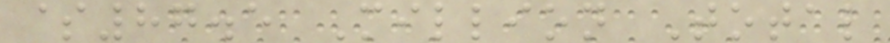$87.5 Million Total
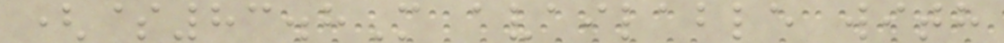($83.8M available with
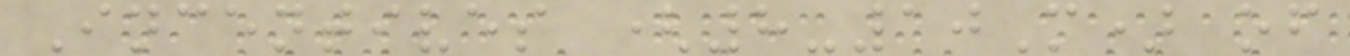Incentives (8-10M) of
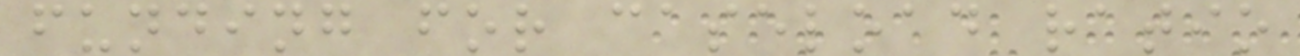funding for caseload ratio
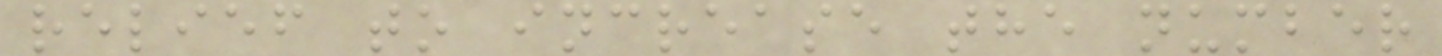relief to increase the number
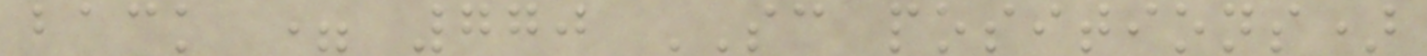back = 770 SC positions)
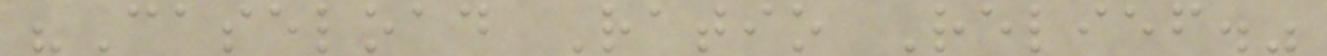"Caseload Ratio Relief."
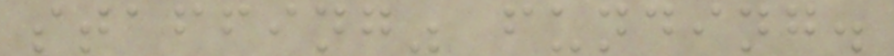staffing" funding.
